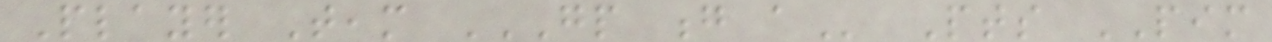Player Team GP G A Pts PIM
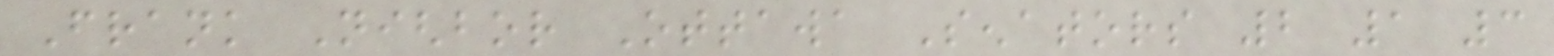Frank Nighbor Ottawa Senators 2 1 3
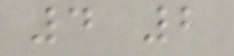4 2
